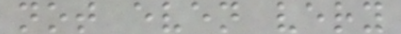not even very
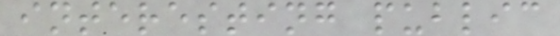interesting public
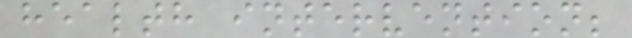health intervention;
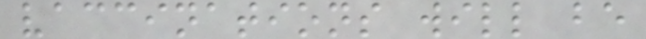vaccinations will be
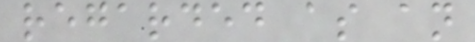regarded as an
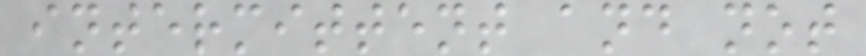intermittent and not
